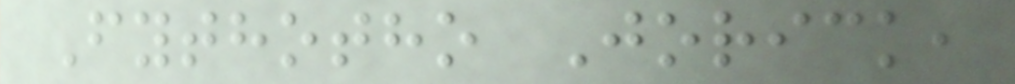Fythotho Jorick,
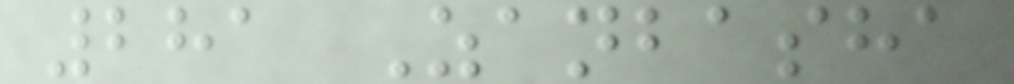281 Zanbasha
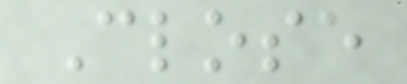Close
